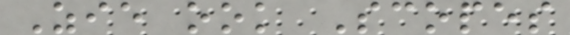Zie ook Scopes
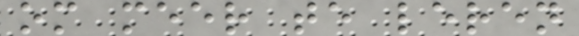om meer te leren
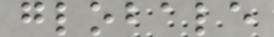globale
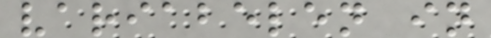variabelen in
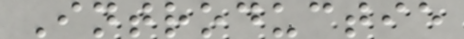Introductie
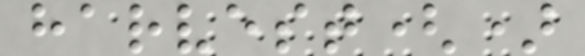harvest()
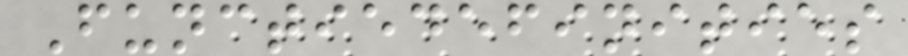Functiedefinities
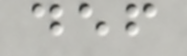def
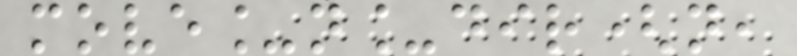move_n_dir(n,
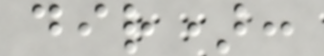dir):
